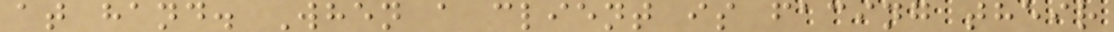at hand. When a client is facing their
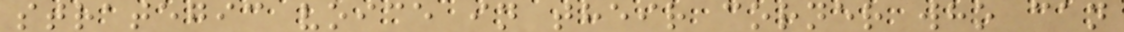strategic voice in their corner who can
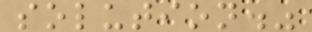solution."
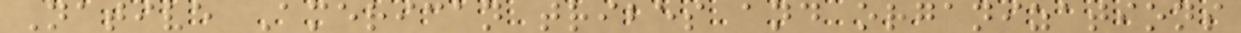Native American tribes and organizations
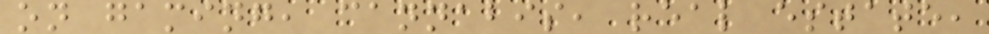on gaming, cannabis, real estate,
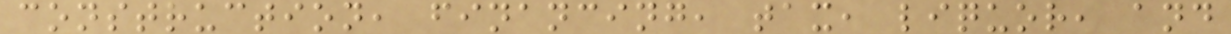construction, financing, tax, liquor, and
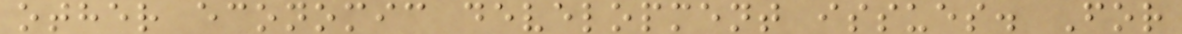other economic development issues. For
